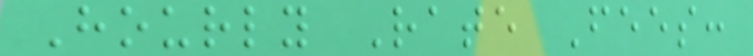Hourly Rate Fees:
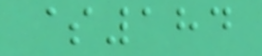$184
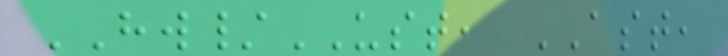HW/UST, AST,
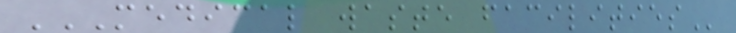MEDICAL WASTE FACILITIES
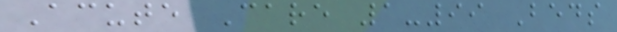Acute Care 1-99 Beds
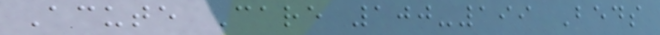Acute Care 100-199 Beds
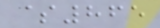$865
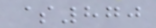$870
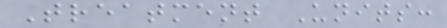Treatment Units:
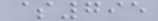$795
